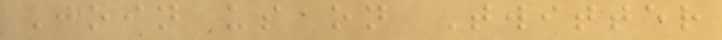Join us on Twitter
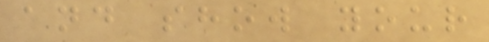and show your
